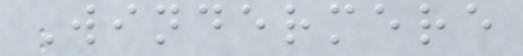Windermere
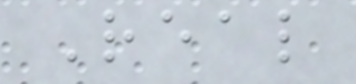Real
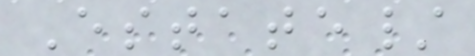Estate/
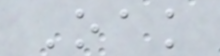Oak
